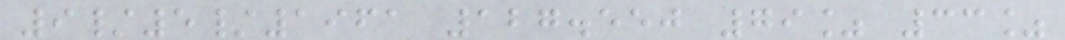9/5/1961 127.550 79% 33%
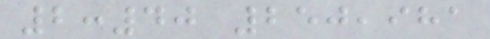2:40 250,981
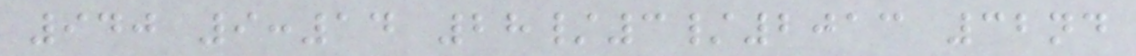940 9:14 28/3/2013 32nd
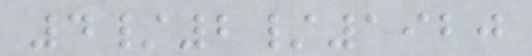4/2/1920
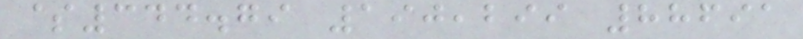$344.79 190,299 88691
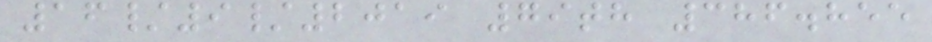16/9/2019 79th 386.855
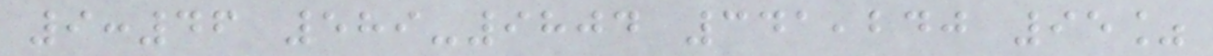9:46 589-9804 341,240 95%
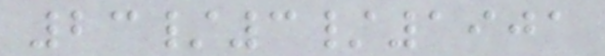23/3/1901
